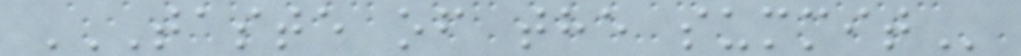TASTE OF THE SUMMIT
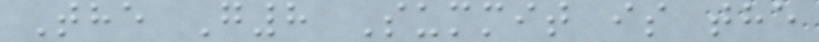The G8 Summit is the
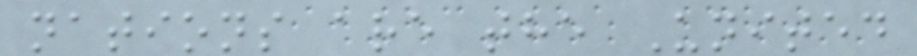nations are the United
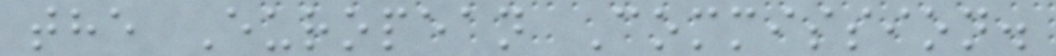the European Commission.
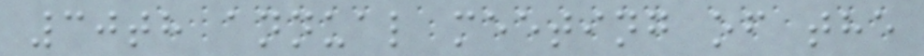30th annual meeting of the
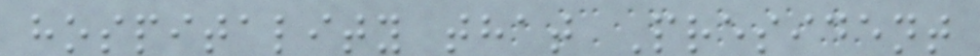hospitality that President
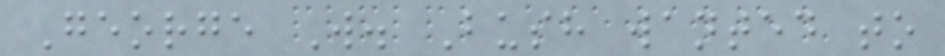George W. Bush wanted to
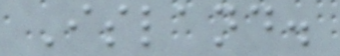Island.
